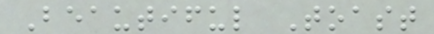Beautiful Toast
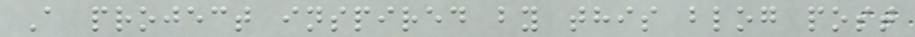A project inspired by this blog post
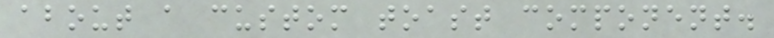about a custom toast component.
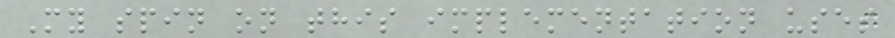My spin on this implementation uses
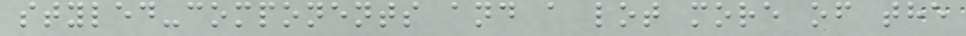styled-components and a lot more of the
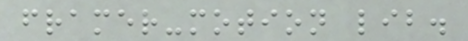framer-motion lib.
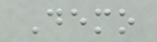Demo
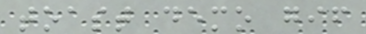toast demo gif
